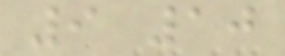9 10
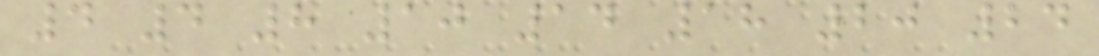4 4 8 10 14 18 20 24
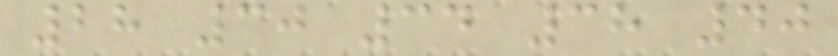28 30 34 38 40
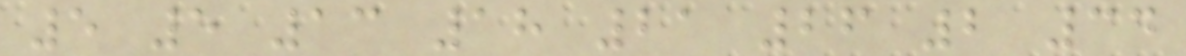5 5 13 18 21 26 2 34
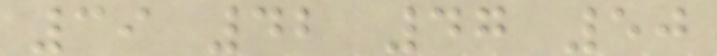39 42 47 50
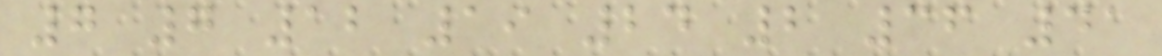7 7 12 19 24 2 36 41
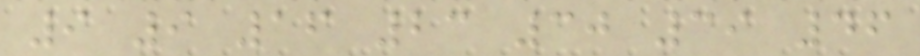9 9 16 23 30 39 46
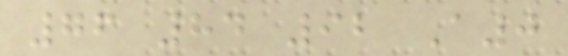76 84 92 A0
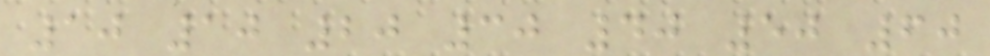10 10 20 30 40 50 60
